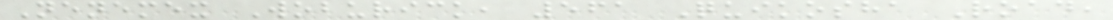Nenemex Woburick, 561 Quikosha Road,
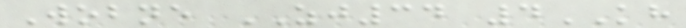Wobne ZJ34 4KH
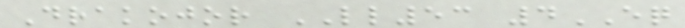Drakojor LL53 4EQ
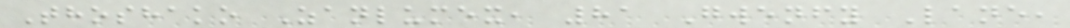Thoshako Zanlumex, 81 Gwenfy Lane,
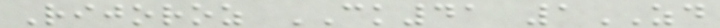Rijoroz CK41 1ZD
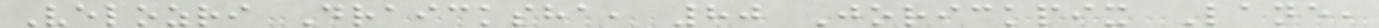Velozri Draicksha, 80 Jorickpix Lane,
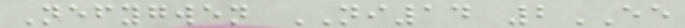Nefygwen NI14 2EE
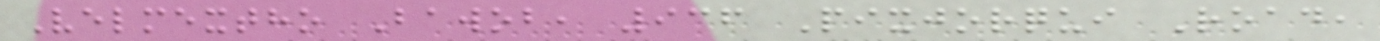Velmextho Bawob, 936 Pixjorqui Road,
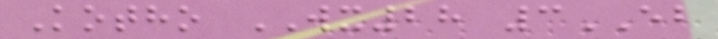Kotho WX28 3EB
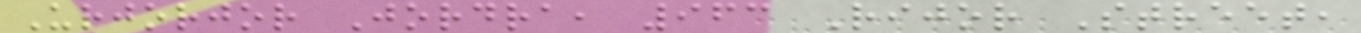Urjorjor Jordra, 963 Rijor Street,
